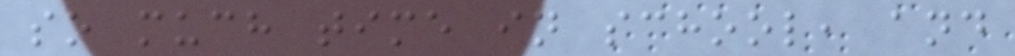so much time in school, and
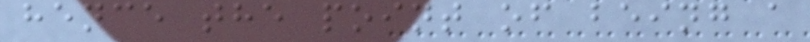hence the point of being a
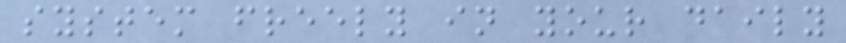system freely in your daily
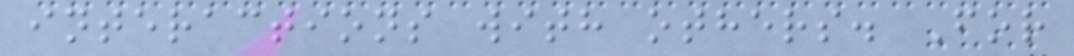interactions with others. For
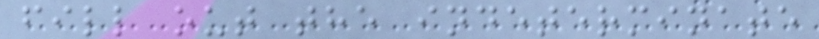fill out the indeterminate
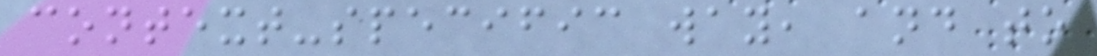context-specific way, and to
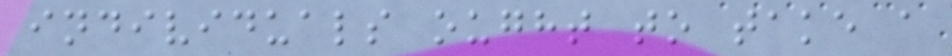individuals ought to take a
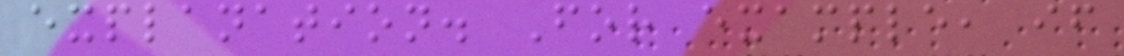explanation. For example, if
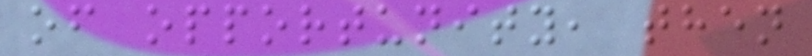of opportunity, then
